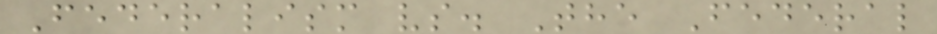Federalism vs. The Federal
